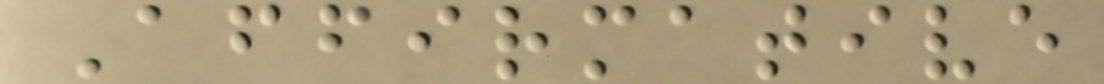Affirmative
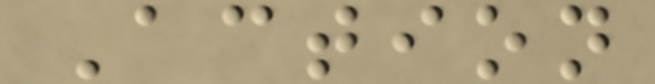Action
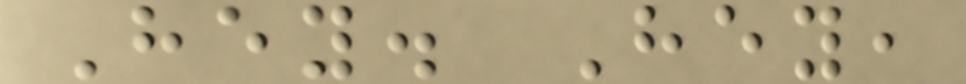Hey. Hey,
